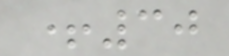+30
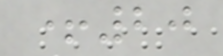+20
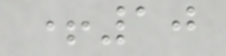+10
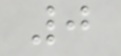0
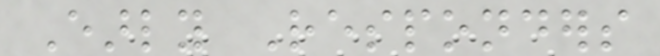Early Responders
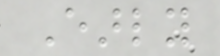Early
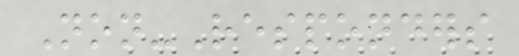Non-Responders
